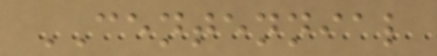CENTENNIAL
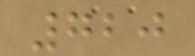720
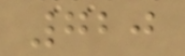720
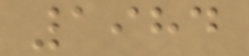1984
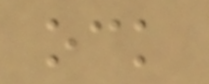ock
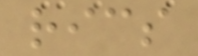rics
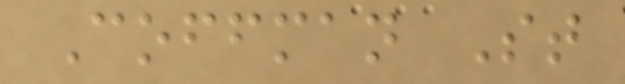Coffman St
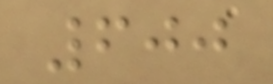600
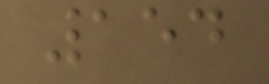154
